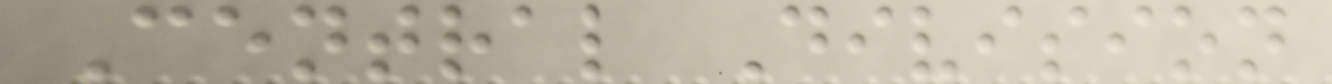Central Division
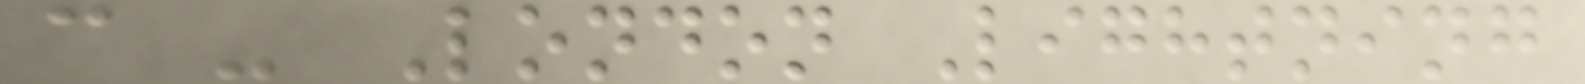c - London Lightning
